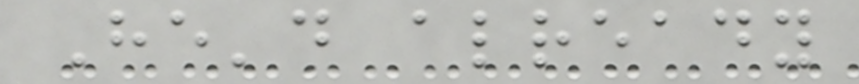He'd already
